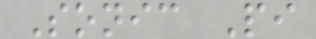Sonic Pi
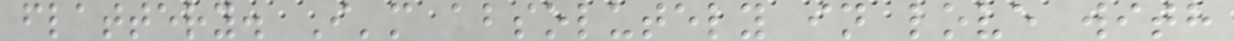flattery. I'm absolutely in love with
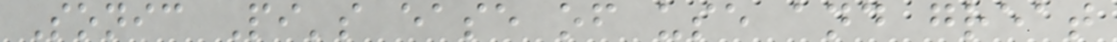Sonic Pi's ease of use and great
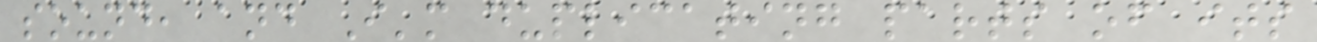sound, and I'm duplicating parts of its
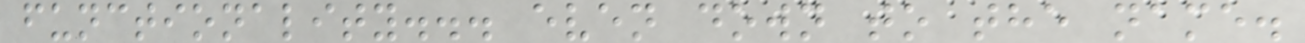functionality... even down to the name.
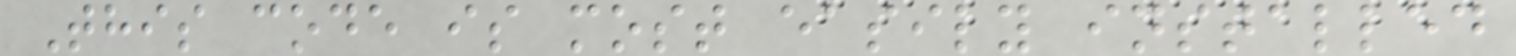This code is most easily installed
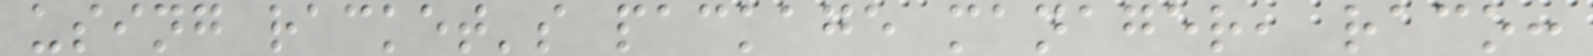using racket's package manager, raco:
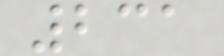231
